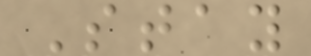Stay
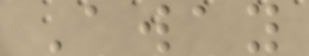Away
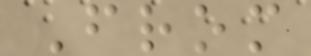From
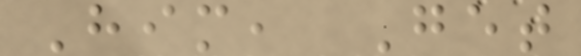Him, Get
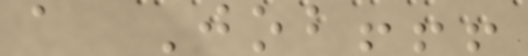a Job!!!
